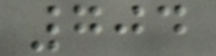704
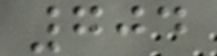704
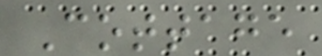Cottage
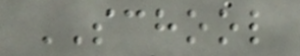SCHOOL
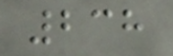238
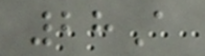28A
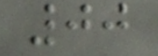00
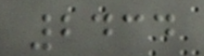2434
